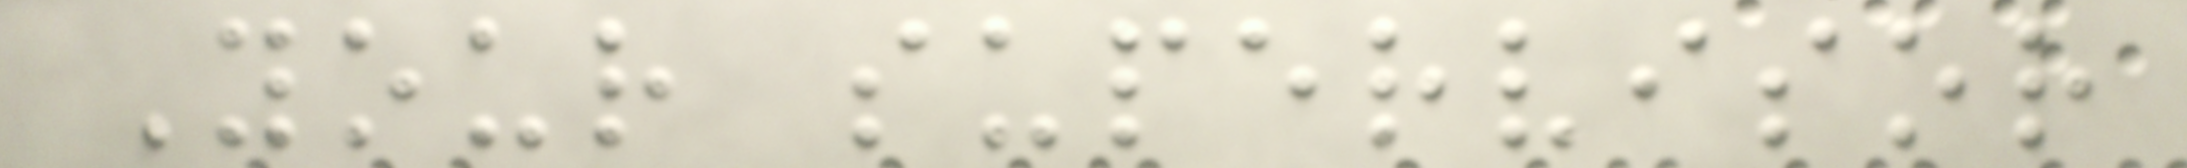Your supervisor
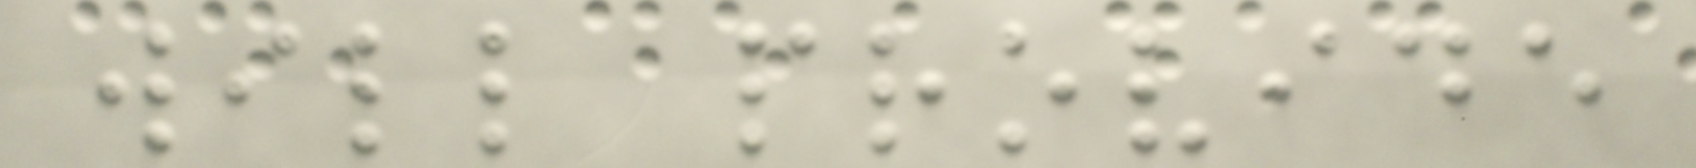will provide
